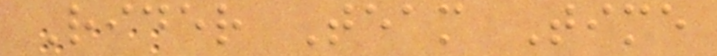Rider Team Time
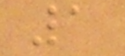1
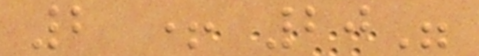2 + 20"
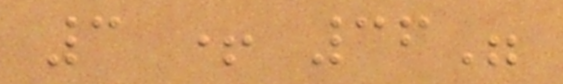3 + 36"
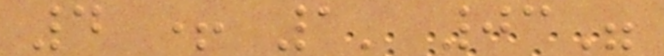4 + 1' 03"
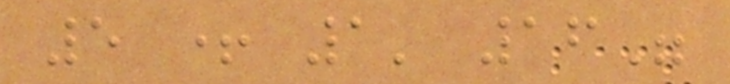5 + 1' 16"
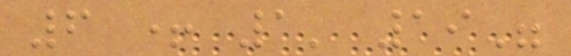6 + 1' 19"
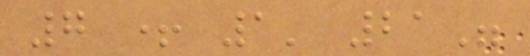7 + 1' 21"
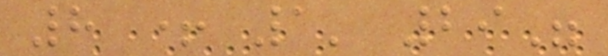8 + 1' 29"
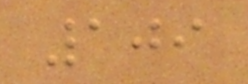109
